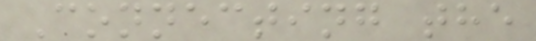Connecting the
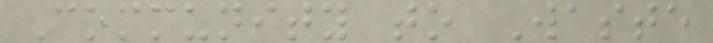Community to Waste
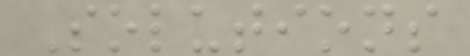Solutions
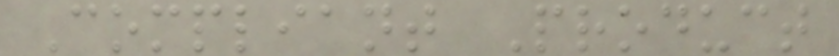Compliant Product
